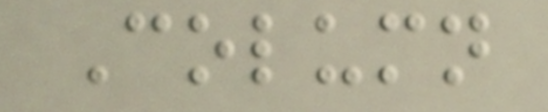Column
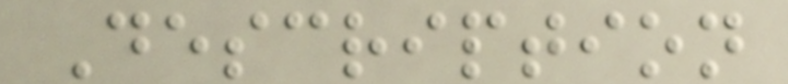Description
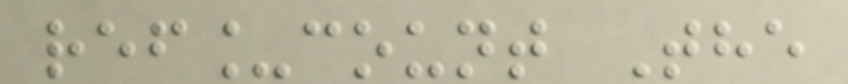ref_count The
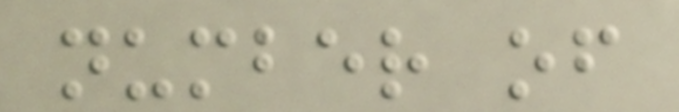number of
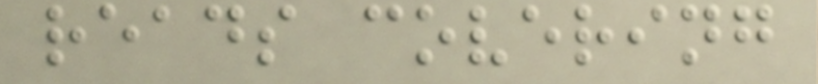reads covering
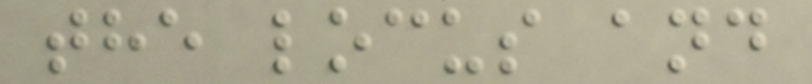the locus and
